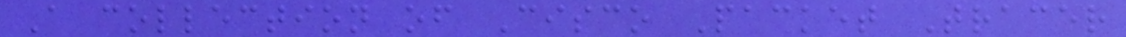A collection of Cisco Packet Tracer
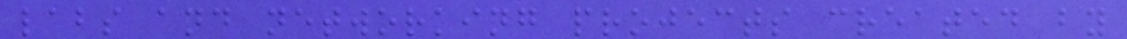labs and networking projects created by
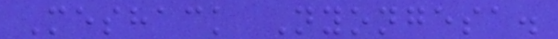Meshack Nyongesa.
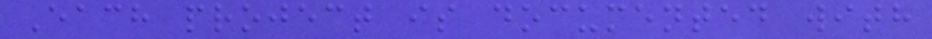Each project is documented with
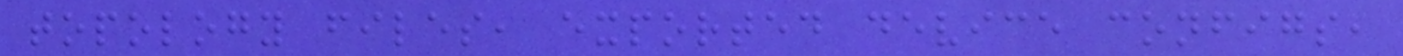topology files, exported device configs,
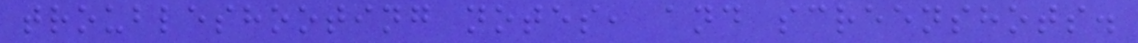troubleshooting notes, and screenshots.
